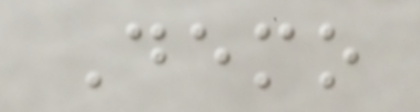Demo
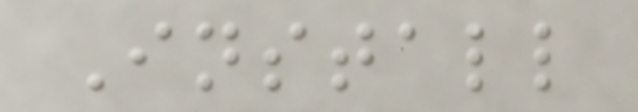Install
